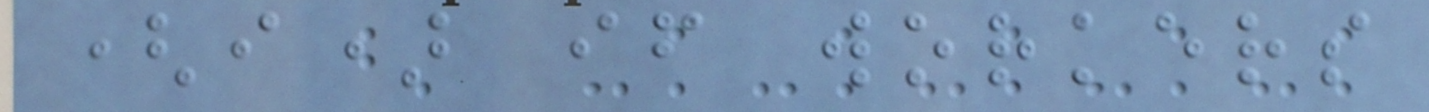(i) if workers
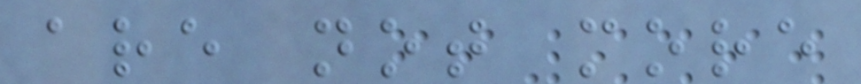are not more
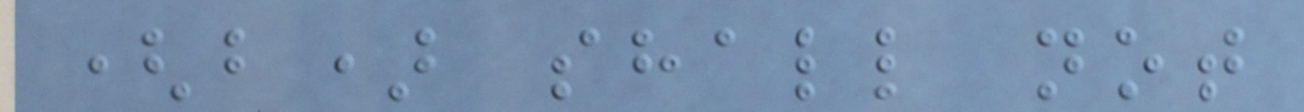(b) shall not
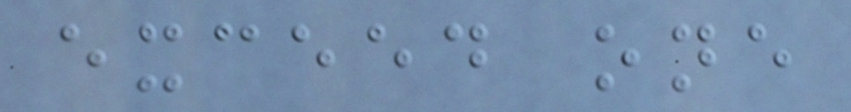exceed one
